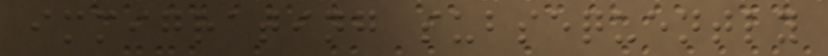immigrating subsequently
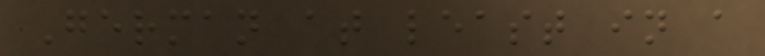German at least in a
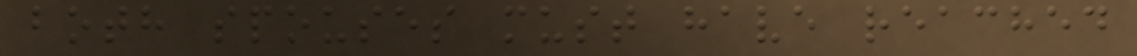both spouses must have reached
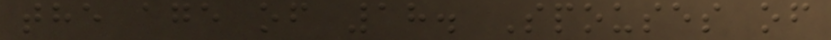the age of 18. Spouses of
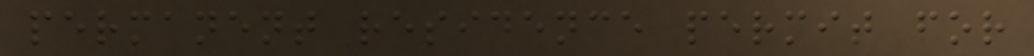permanent residence permit for
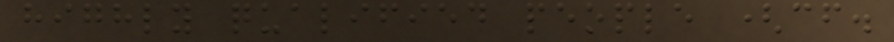highly qualified people (cf.
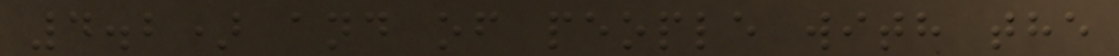4.2) and of people with the
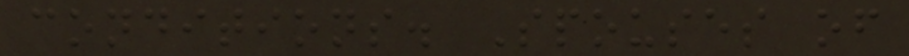conditions. Spouses of
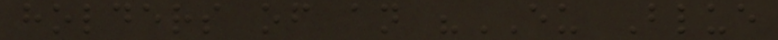holders of an "EU Blue
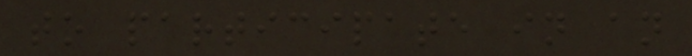to participate in an
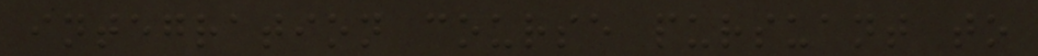integration course pursuant to
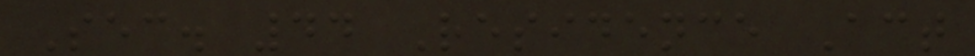Sec. 44 Residence Act
